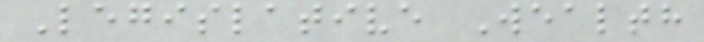Legislative Wealth
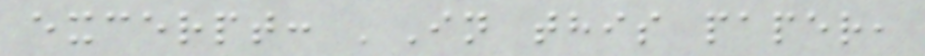excerpt: 'In this paper,
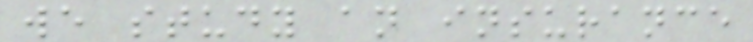we study an insurance
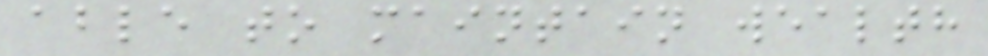able to maintain wealth
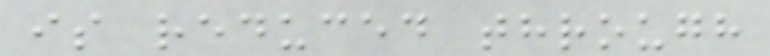is reduced through
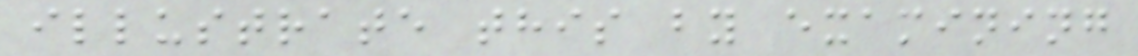illustrate this by examining
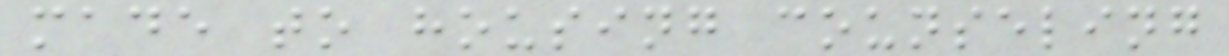made to housing counseling
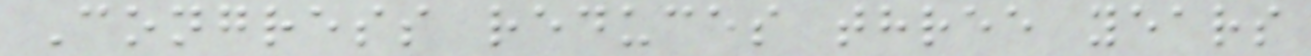Congress reduces three years
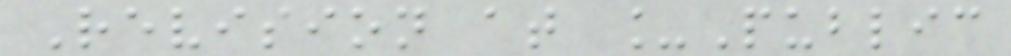Revision at _Public
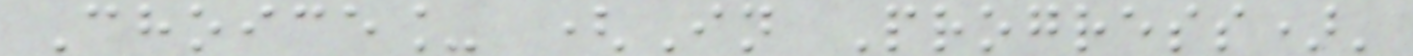Choice_ (In Progress)'
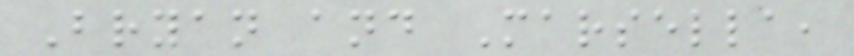Bryan and Marsella,
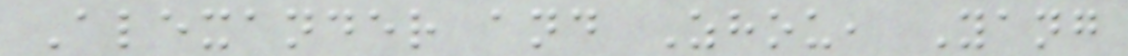Alexander and Zhou, Yang
